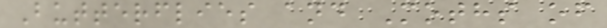Butterflies and Moths of
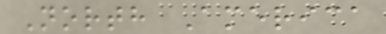North America
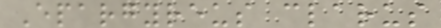Epargyreus clarus
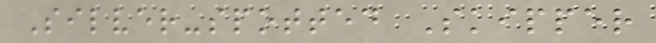Silver-spotted Skipper
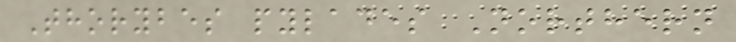Thorybes pylades Northern
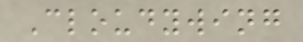Cloudywing
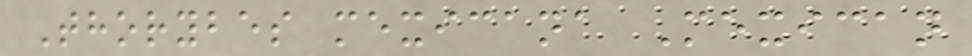Thorybes mexicana Mexican
